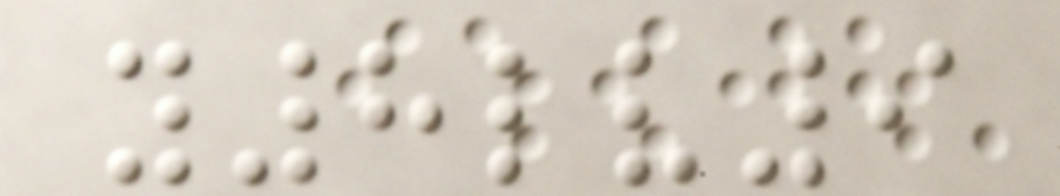y8lv9
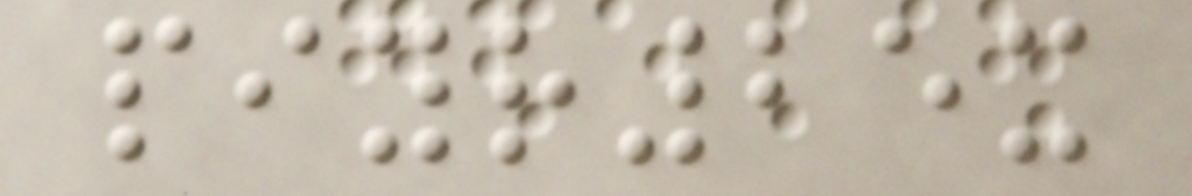piyr25x
